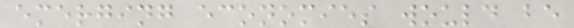emerging economies would be
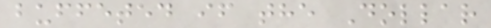buffeted if the Dollar
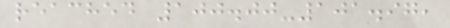reached 100.00-101.97,
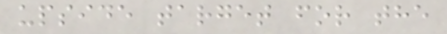upside target for the
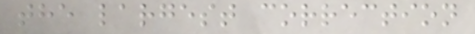the largest correction
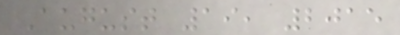August 19, 2015
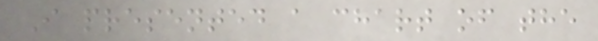I presented a chart of the
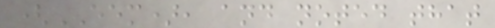(EEM), and noted that
